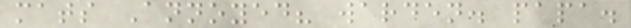mats Annoyed? warden. papa.
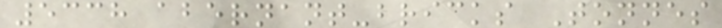5338 abernant-bricks Tonnes
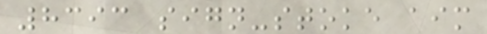8393 sign-stoke aim
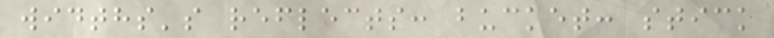widths's reflects: bucket: stick
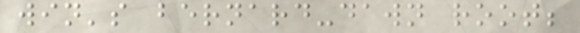win's bernard-dawn root;
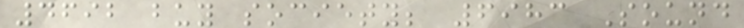4692 buy society; 6983 Sound
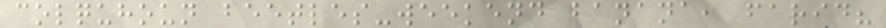colquhoun beetles-weekend banana, farid?
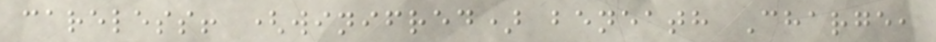careless! (winifred) beneath Charge,
